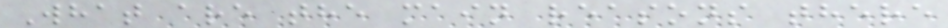What are the main reasons there
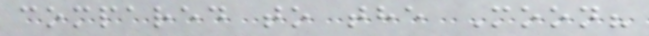compared to the Moon?
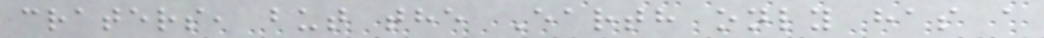craters, but the Earth only has a
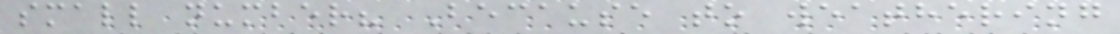small number? Because to weathering
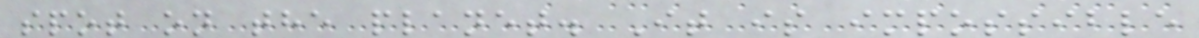spot on the planet. It is impossible
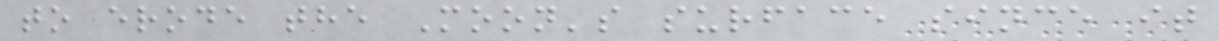to erode the Moon's surface since it
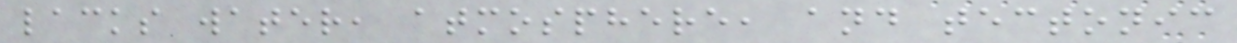lacks water, atmosphere, and tectonic
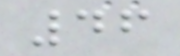46
